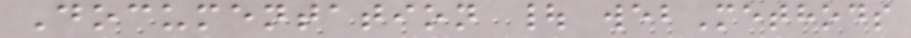Documentation | webMethods
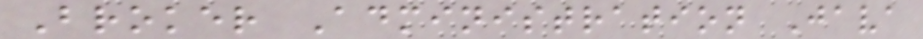Broker Administration Java
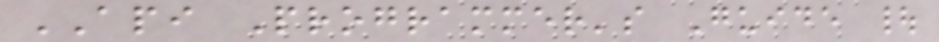API Programmer's Guide |
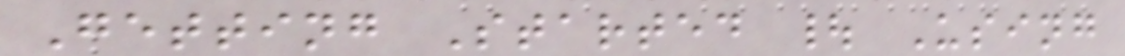Getting Started | Using
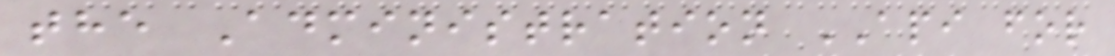the Administration API for
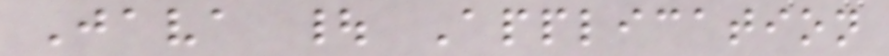Java | Application
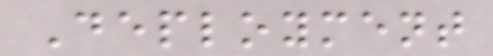Deployment
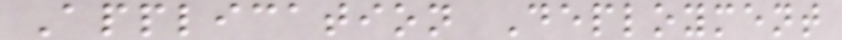Application Deployment
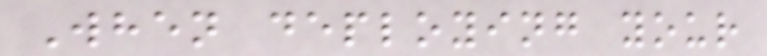When deploying your
